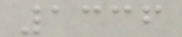1336
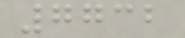7732
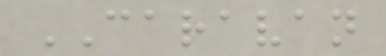CARAVAN
